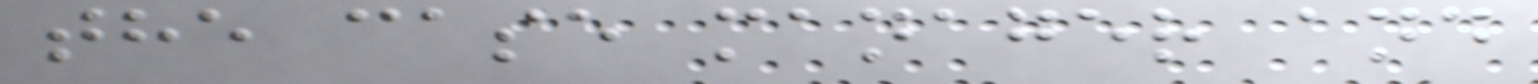the case manager and
